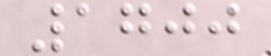1700
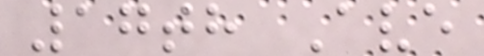17th Ave
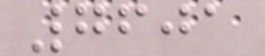7601
